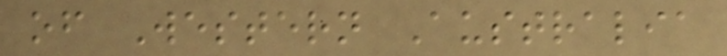of Western Australia
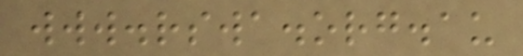www.rswa.org.au
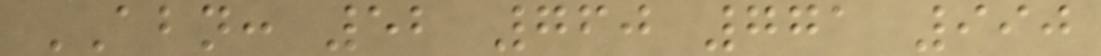ABN: 52 760 771 990
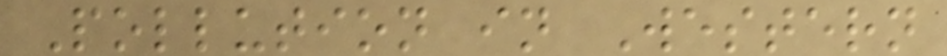Pollution in Western
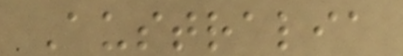Australia
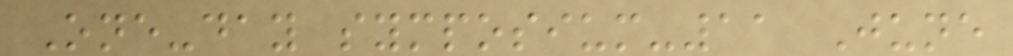One-day symposium-11 June
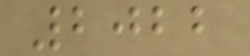2022
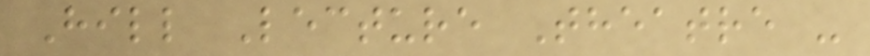Hill Lecture Theatre -
